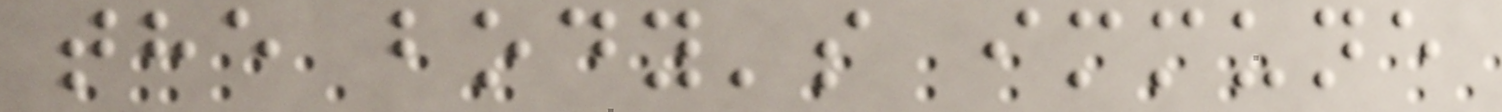the body's immune
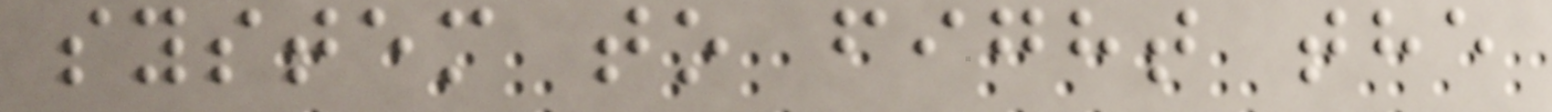system to fight the
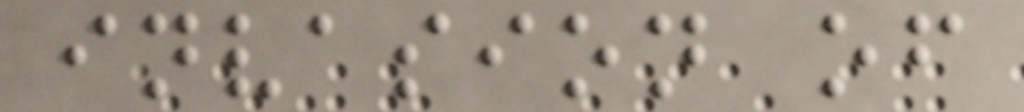invasion of
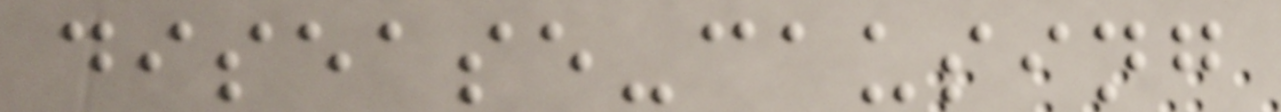disease-causing
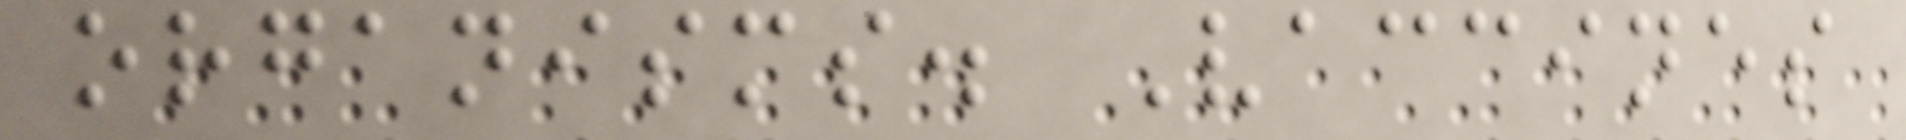organisms. Vaccines
